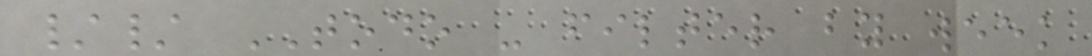// TODO - filter by week
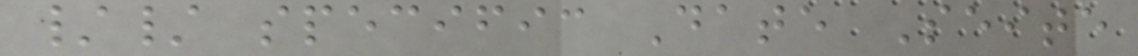// specific Date Seite
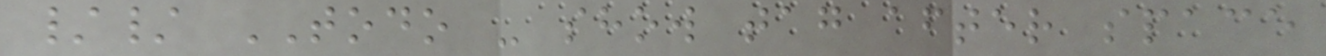// TODO - show tag after space
